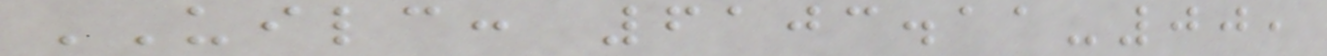UILC: 6103.11-00,
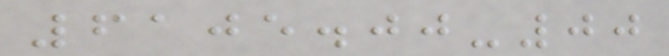6105.00-00
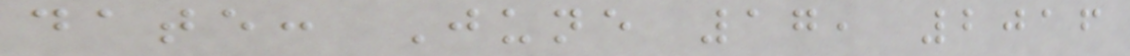date: June 17, 2016
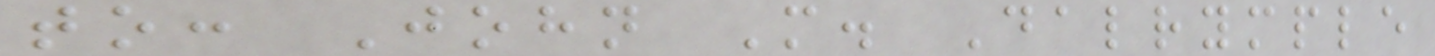to: John M. Dalrymple
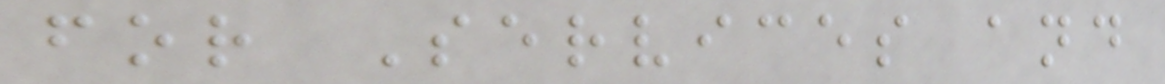for Services and
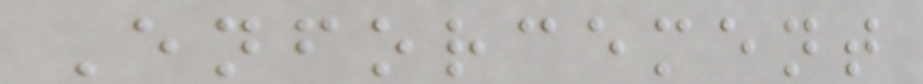Enforcement
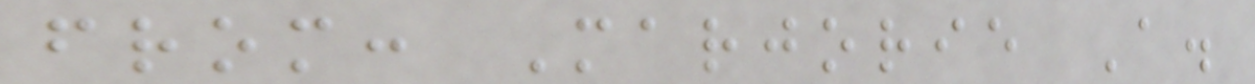from: Marjorie A.
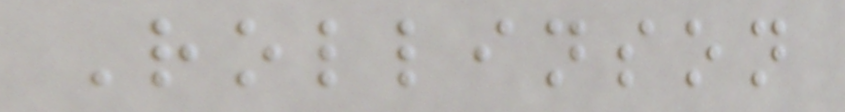Rollinson
